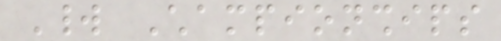World Championships
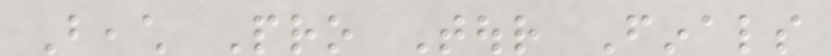Beach Pro Tour Finals
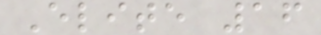Elite 16
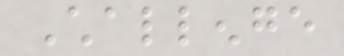Challenge
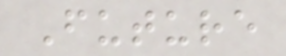Future
